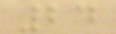24
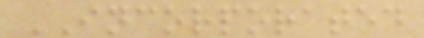INCORPORATED
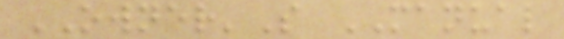OWNER'S MANUAL
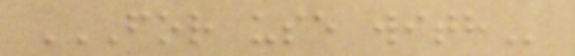FOR USE WITH
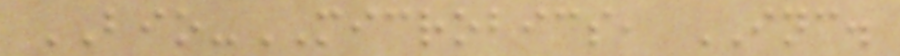BIO-MICROBICS, INC.
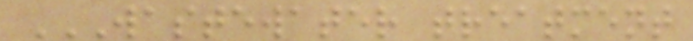WASTEWATER TREATMENT
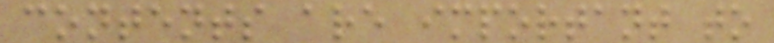contents are important to
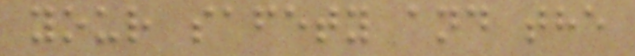your safety and the
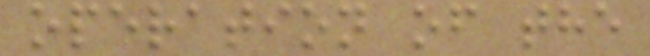operation of the
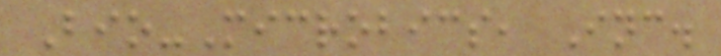Bio-Microbics, Inc.
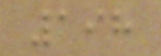198
